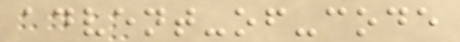advent-of-code
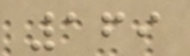169
